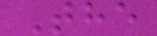The
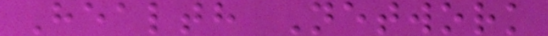Health Network
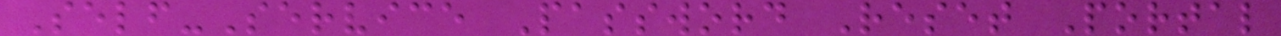Self-Service Password Reset Portal
